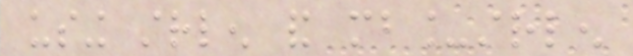using strlen and mb_strlen
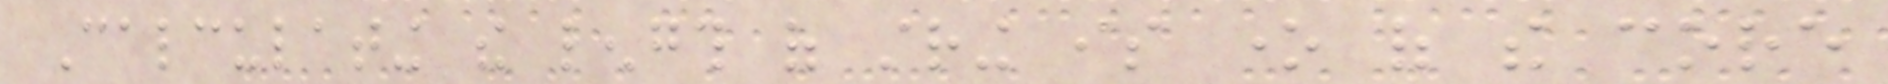Calculating the length of string is one of the core
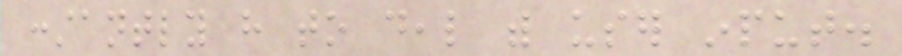constantly have to deal with user input.
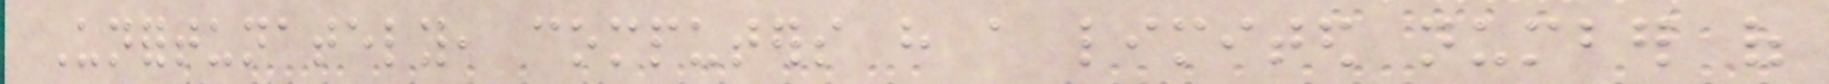Unfortunately, computers have a limited number of
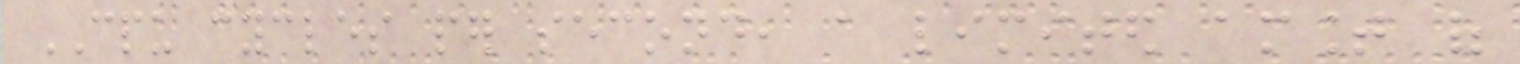CPU cycles per second, a limited amount of
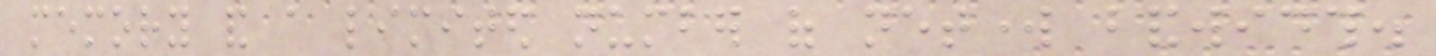memory and a limited number of network bandwidth.
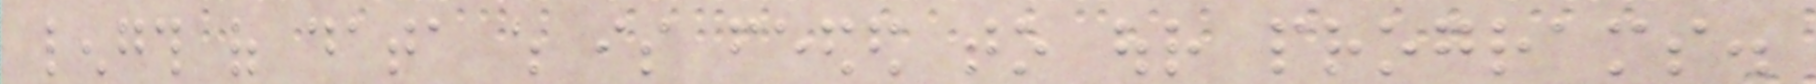length of data which is feeded to our programs.
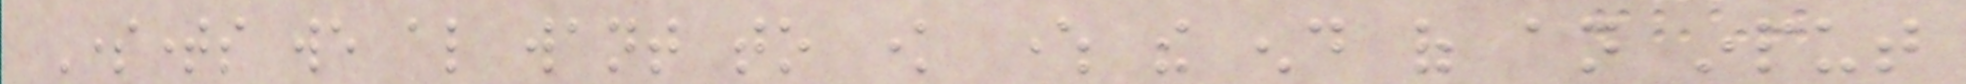Sometimes we also want to know where the end of an input
